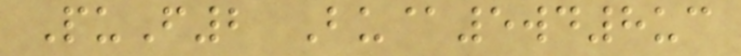PuF2 Bu@5wd8uc
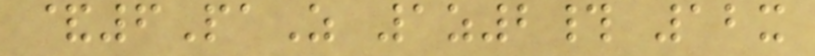&6PaZ 1z2# 12x
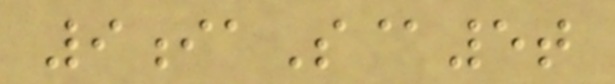9iaS@5t
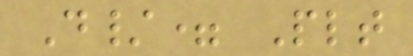D/= Plt
